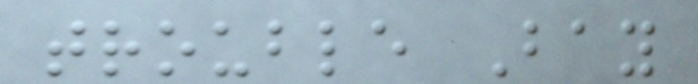trouble Bay
